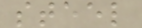steel
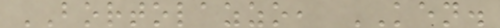BORTOLAZZO, KEN.
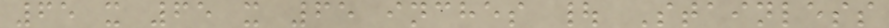65 x 65 x 65 inches | Stainless
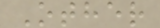Other
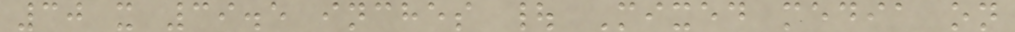30 x 39.5 inches | Mixed media on
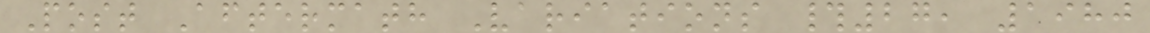Post Aftermath Variations #27, 1980
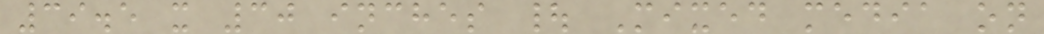39.5 x 30 inches | Mixed media on
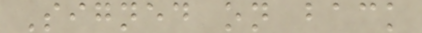Signed on back
